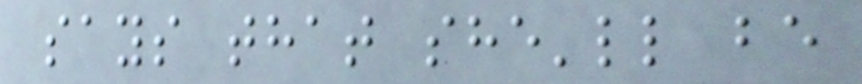says that she'll be
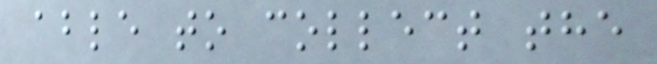able to collect the
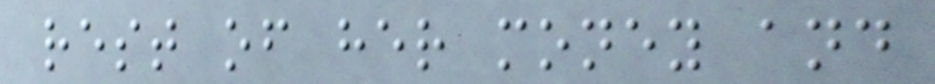rest of her money and
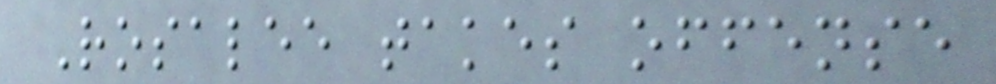Rosalee takes offense
